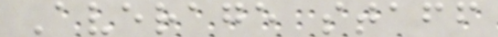Average staff
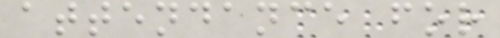attendance for
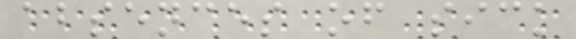absences of sick
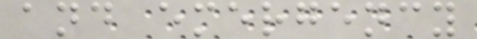and emergency
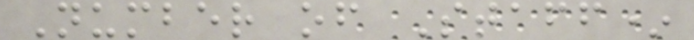Number of Staff*
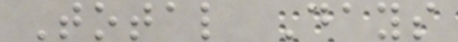Total Days
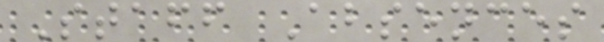Staff Absences
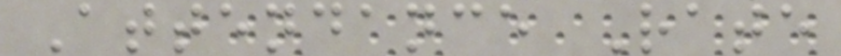Attendance Rate
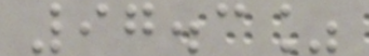97.3%
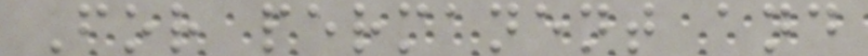For permanent and
